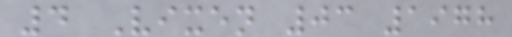4 Vixen 03 1978
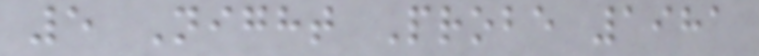5 Night Probe 1981
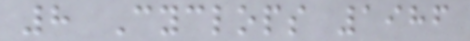8 Cyclops 1986
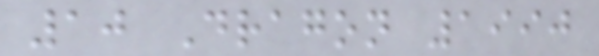10 Dragon 1990
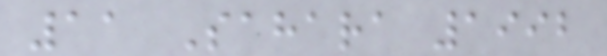11 Sahara 1992
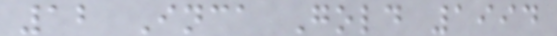12 Inca Gold 1994
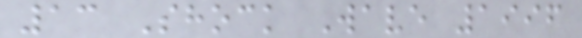13 Shock Wave 1996
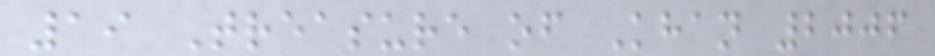19 Treasure of Khan 2006
